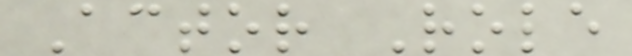Actor Role
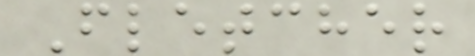Fletcher
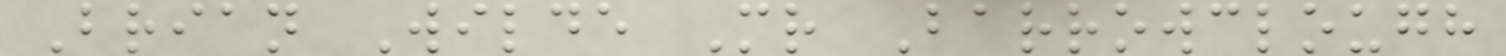Brian Wilde Mr Barrowclough
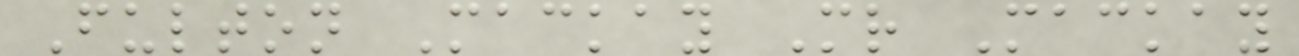Fulton Mackay Mr Mackay
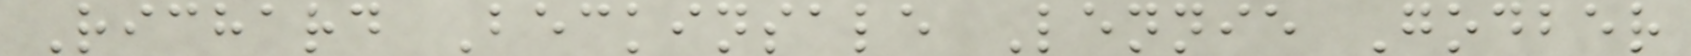Richard Beckinsale Lennie Godber
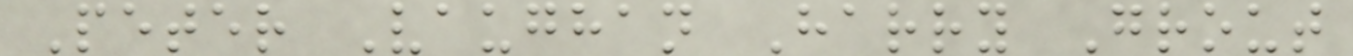Peter Vaughan Harry Grout
